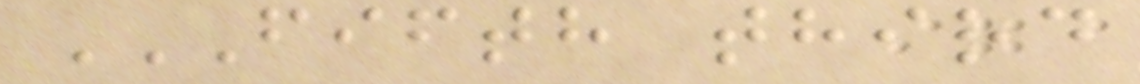FIFTH THIRD
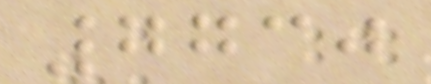7730
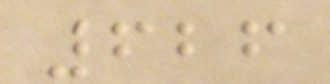626
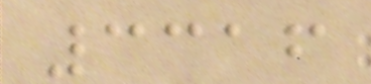3316
